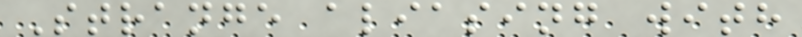Strange aliasing with
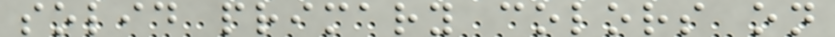solid primary colors on
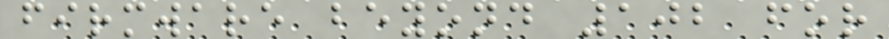firmware beyond 102 for
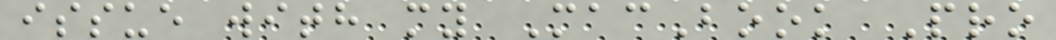issue with my MacBook Pro
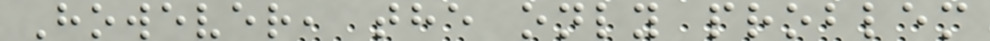However, the only problem
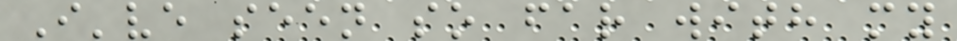I've seen so far with my
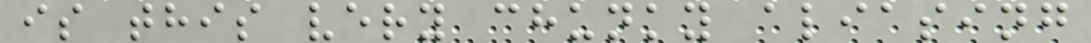is this very chunky aliasing
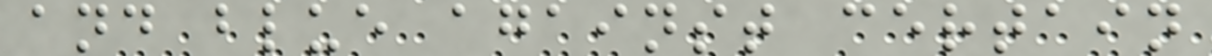and blue against certain
